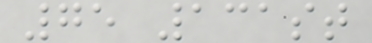75 131st
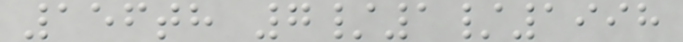156th 7/1/1998
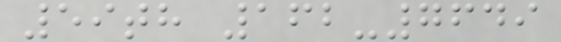59th 162-7649
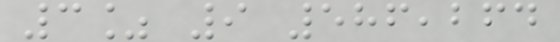3% 9 586,264
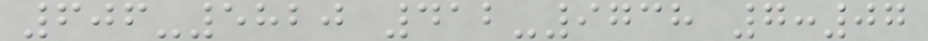606-5820 412-9738 7:07
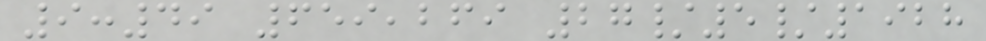9:49 659,269 27/5/1928
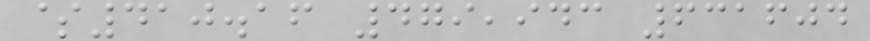$410.16 479,943 631604
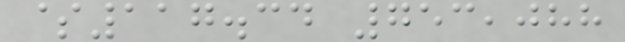$117.34 753,088
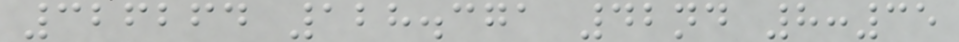326264 128.371 42nd 8:35
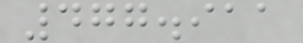477.911
